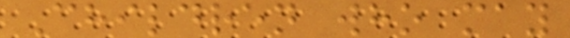Children who may
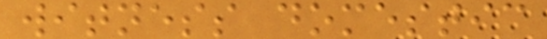witness domestic
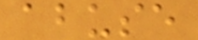abuse
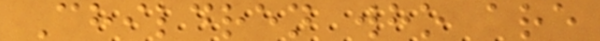Children who are
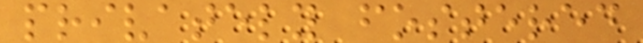privately fostered
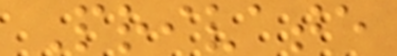Private
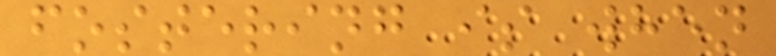fostering is when
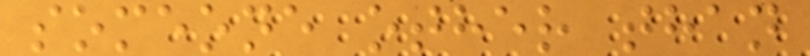someone other than
